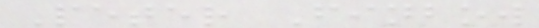Peter Finbow
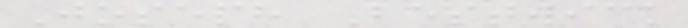Joseph Bestwick
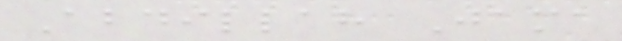Abdillah Jama
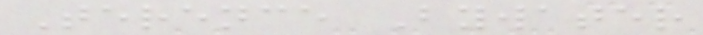Terence Bywater
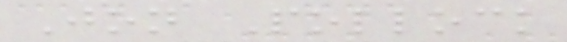Jon Pollock
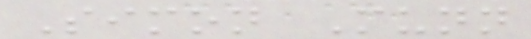Simon Munn
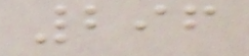296
